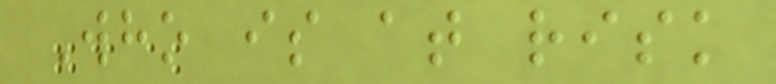Who is at risk
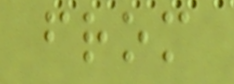from
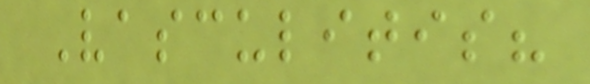Vasculitis?
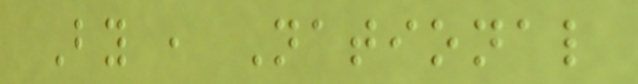By , National
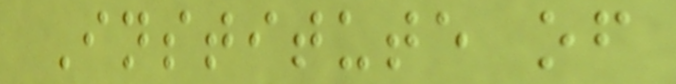Institute of
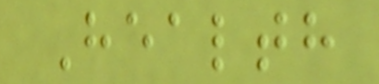Health
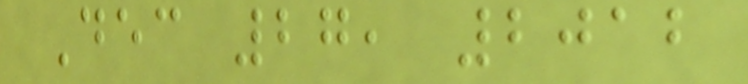Dec 27, 2012
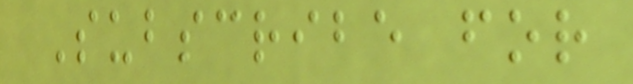Subscribe for
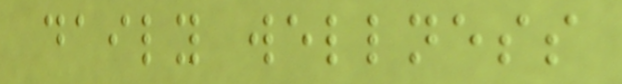daily wellness
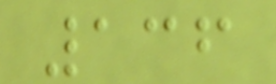136
